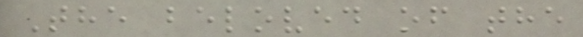The beloved of the
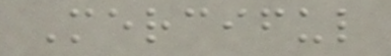Merciful
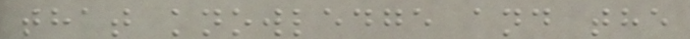that knowledge and the
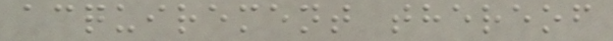acquirement thereof
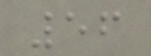56
